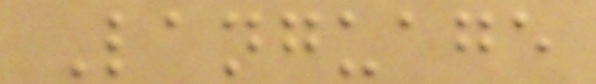Language
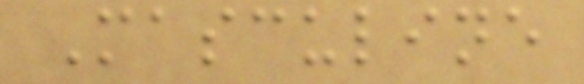Masculine
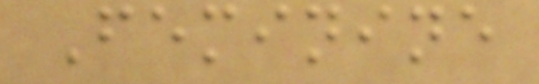Feminine
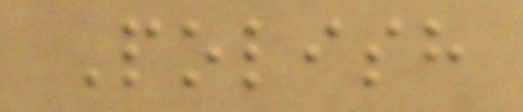Polish
